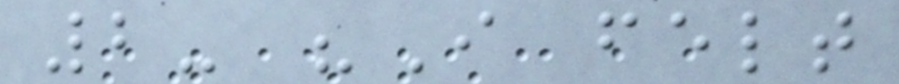2- "I felt
